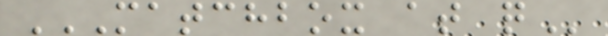MATCHBOX AT Q
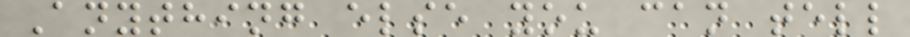Anything else you can tell
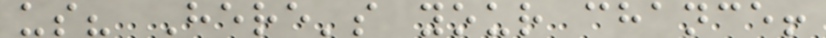us? Here's your chance!
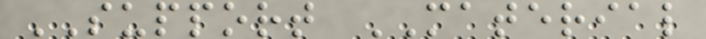SUPPORT MATERIAL
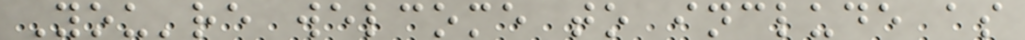You're welcome to include as
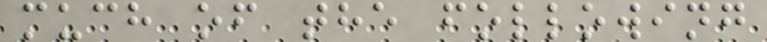much of the following
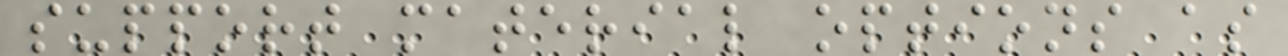support material options as
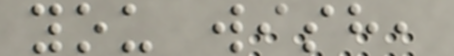you wish,
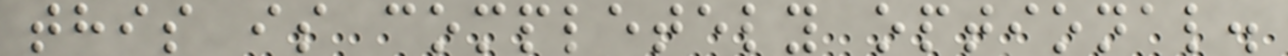this is completely optional.
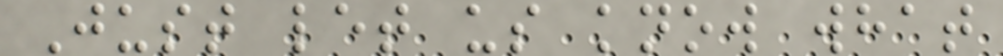Just let us know what
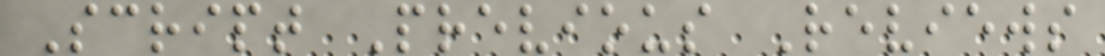Script Previous Reviews
